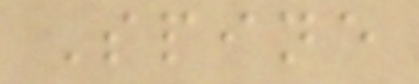Spine
